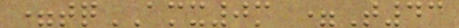=tqAMX0m =T43
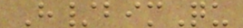H/bimQu
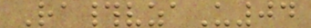Ra#vzaU04
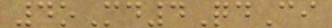4oMd4QdCi
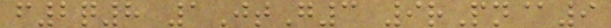f2q8 1JtG3 9rPn@9
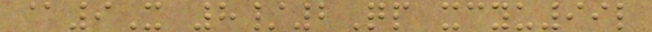@9X 8/2Qp xcyu99l
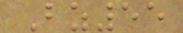Bz55
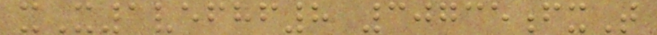xX1vefhf8 30735fxT
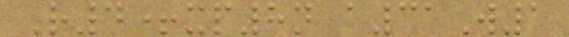R4+xp8n a31W1
